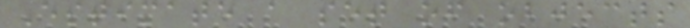Estimate a set of objects
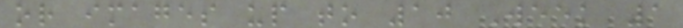or images up to 10 Week 1
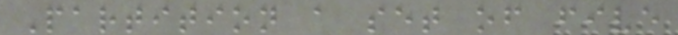Partition a set of five
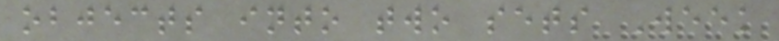objects into two sets Week
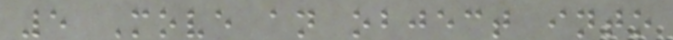5 Move an object into
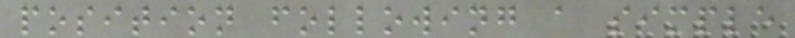position following a simple
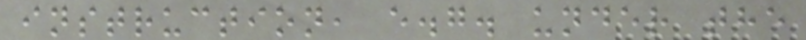instruction, e.g. under the
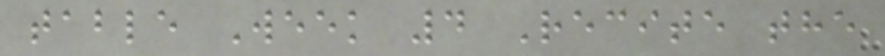table Week 4 Recite the
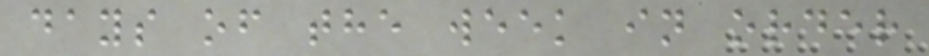days of the week in order
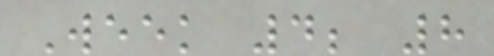Week 4; 8
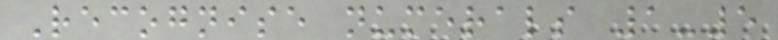Recognise numerals 1-5
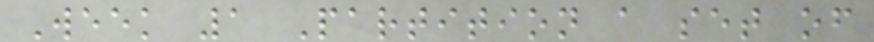Week 1 Partition a set of
